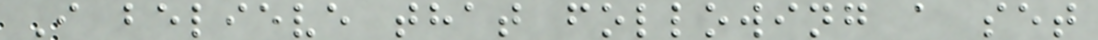I believe that following a set
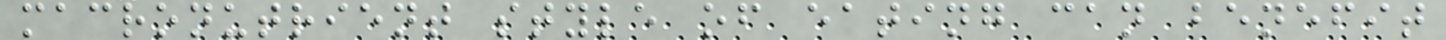macronutrient style of eating can benefit
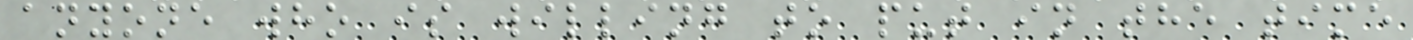anyone who is willing to put in the time
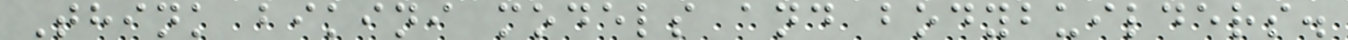Think bikini models and bodybuilders.
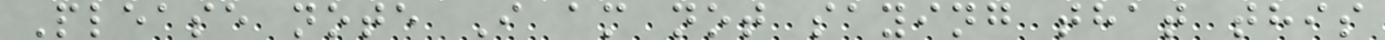Please note I am not saying that this
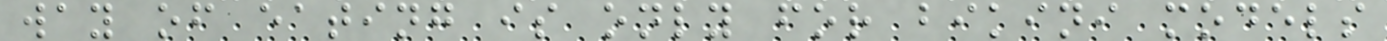way of eating is only for bikini models
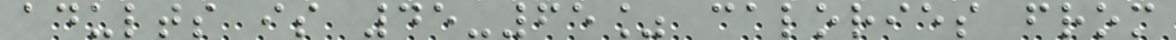adults is 45-65% calories from
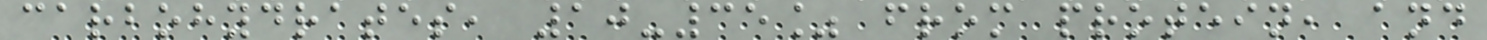carbohydrates, 10-35% from protein, and
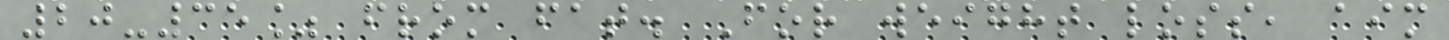20-35% from fat. For weight loss, aim
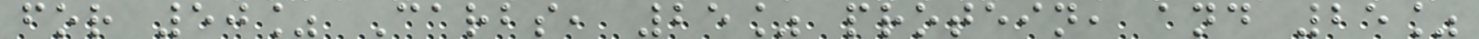for 50% Carbs, 25% protein, and 25%
